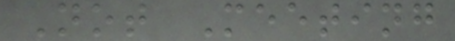Not Meeting
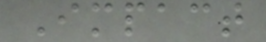Impact
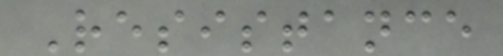Resistance
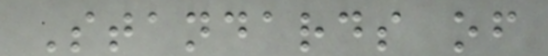Standards of
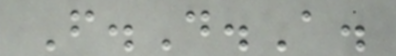F.D.A.
